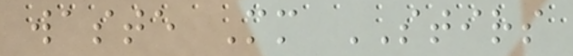waste Mm STIRS
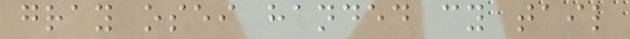gray osei handed cy tail
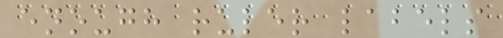enough ruler labels
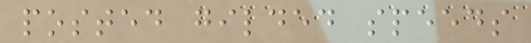posted gilded speeds
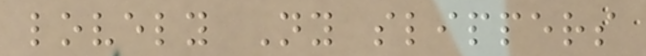lovely Ny slippers
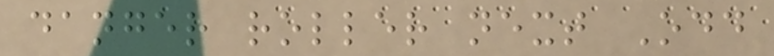danger roller next Odd
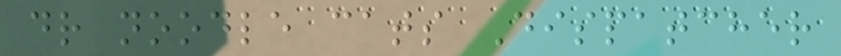dr noodle cats Dispatcher
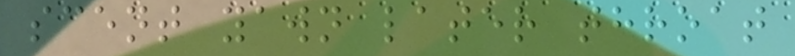scent yawn later throat
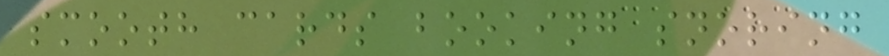smooth cards booking snoring
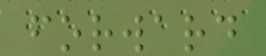forward
